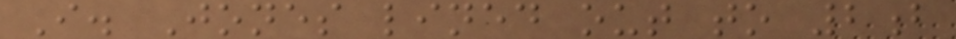I. Jones lined out to 2b
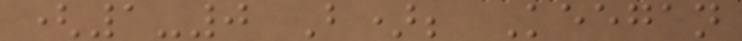(1-0 B); Keegan
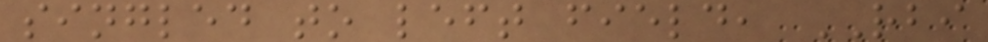singled to left field, RBI
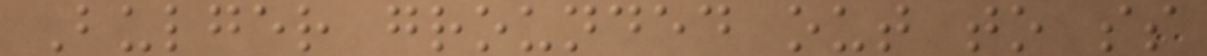Bulger grounded out to ss
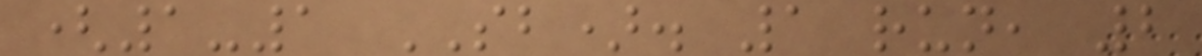(1-1 SB). 1 run, 2
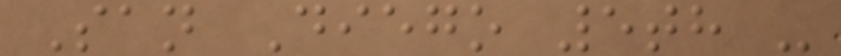San Diego 5th -
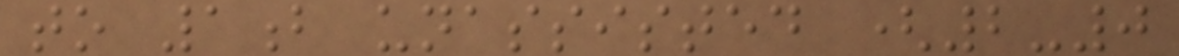to 1b unassisted (2-0
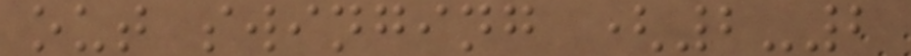out swinging (2-2
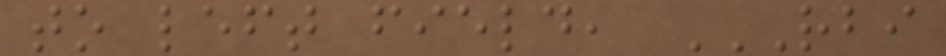to left field, RBI
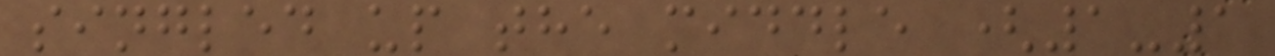singled up the middle (1-1
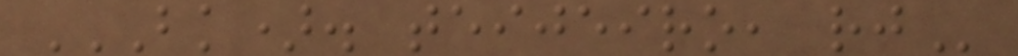BK). TEIJEIRO, RJ
